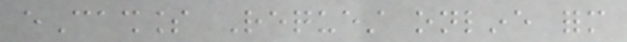eCashless Request online form
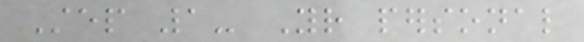Step 1- Your personal
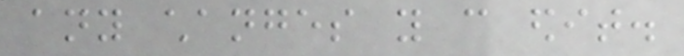any changes you can edit.
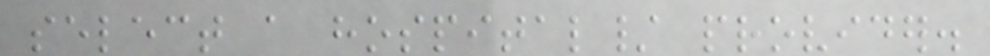select a hospital/ provider.
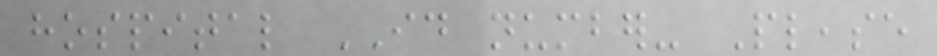hospital ID number- Please
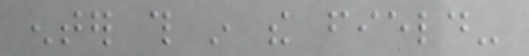enter this in the field-
